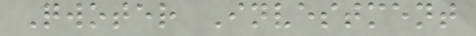Qwoter Investment
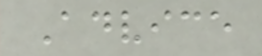Advice
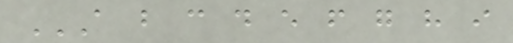A B C D E F G H I
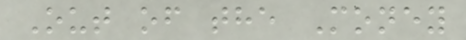Out of the Money
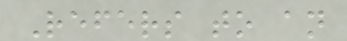Refers to an
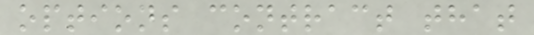options contract that
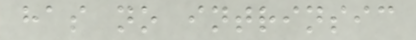has no intrinsic
